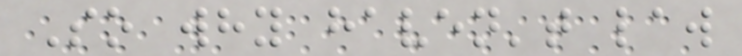So why haven't law
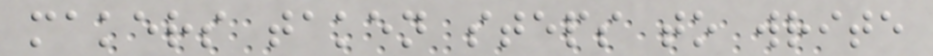makers taken steps to write
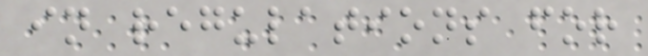in regulations for
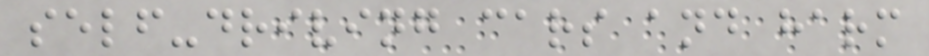self-driving cars and harm
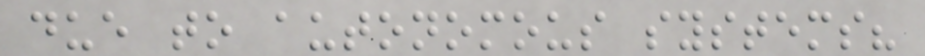due to autonomous systems?
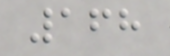168
